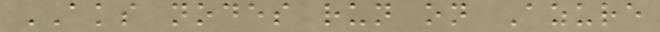AKS nodes run on Azure
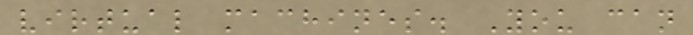virtual machines. You can
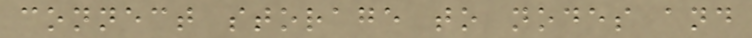connect storage to nodes and
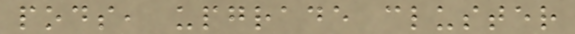pods, upgrade cluster
